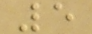5
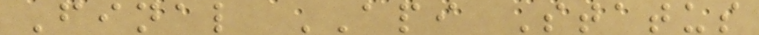Final API Status
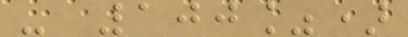- 100%)
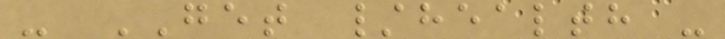- GET /health -
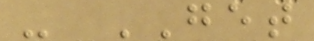- GET
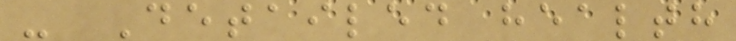- Detailed health
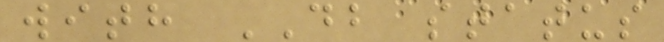with DB status
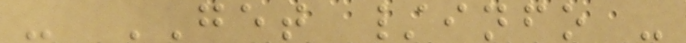- GET /info -
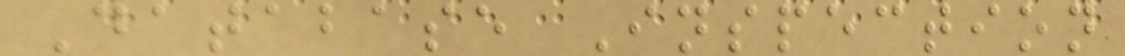Database Inspection
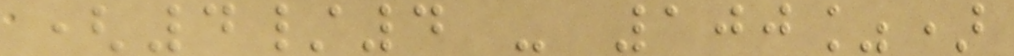(4/4 - 100%)
